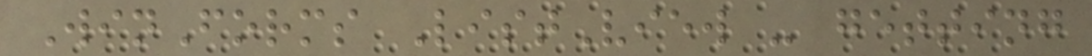WinForms ListView - getting
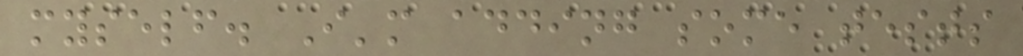myself. I'm adding some tests
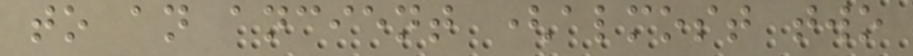to an ancient (almost two
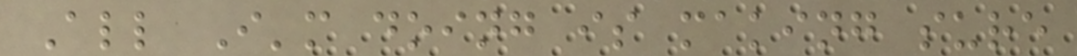All I'm doing is making sure
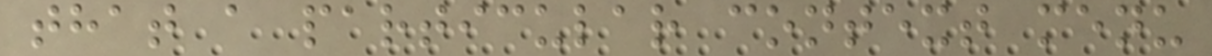that a particular context menu
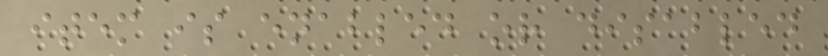item is enabled or disabled
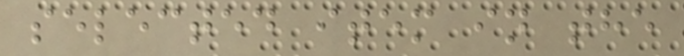selected item in the
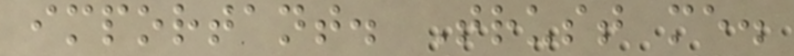important. Trust me.
